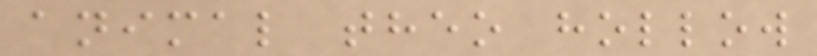animal theo hollow
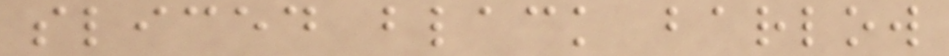sliced black barlow
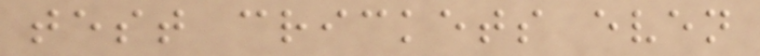test crickets even
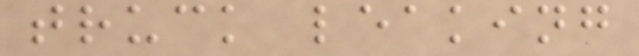truck leaking
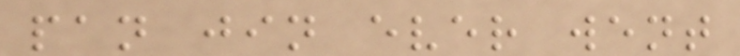pan jin ever went
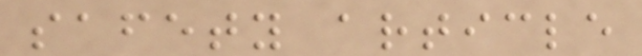safety article
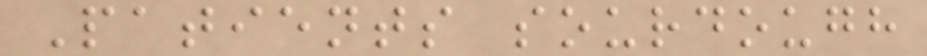Patients sourdough
